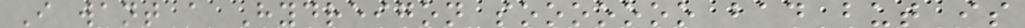I want a Hydreigon sooooooo bad but is
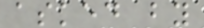asked by
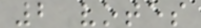2 votes
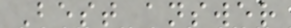Best answer
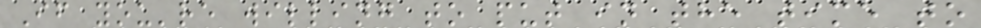If you're willing to put in the time to
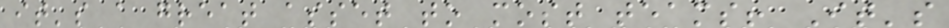it's a great asset to most teams! It's
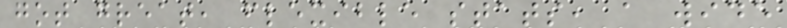got great, flexible stats, a wide
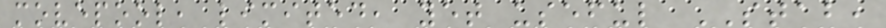movepool, limited, yet useful STAB,
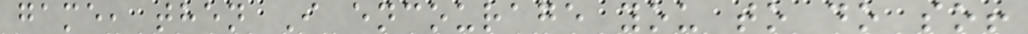game, then I encourage you to do so!
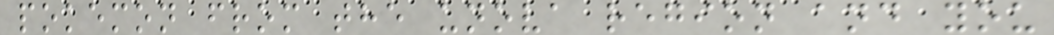pokemon from the unova region and you
